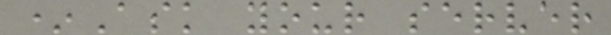*Ask your server
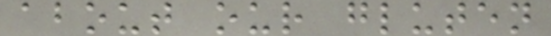about our gluten
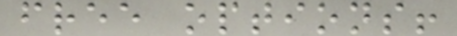free options!
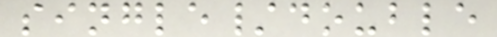single/double
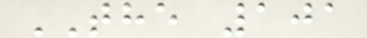THE 101
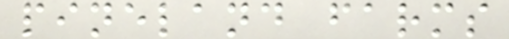pineland farms
